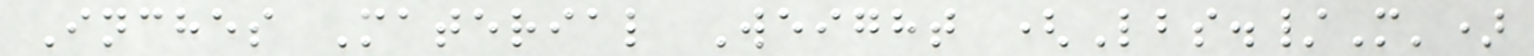Inches Material Weight (Lbs./M')
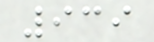939
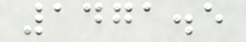1471.5
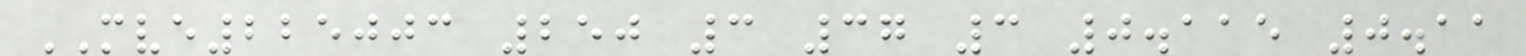MVE225003 250 3 37 3 0.115 0.11
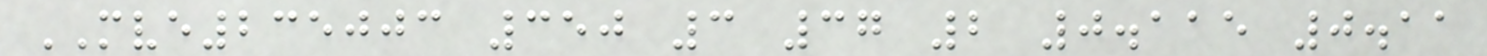MVE235003 350 3 37 2 0.115 0.11
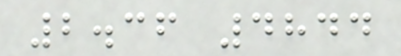2.36 4844
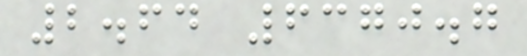2.64 6370.7
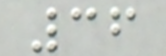36
